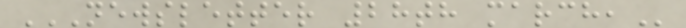NEWSLETTER 28TH MARCH,
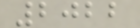2022
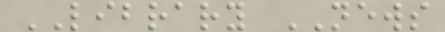LIBRARY NEWS
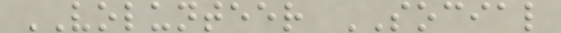VOLUNTEER SOCIAL
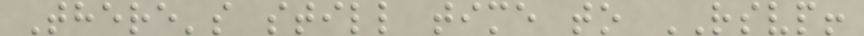There's still time to RSVP!
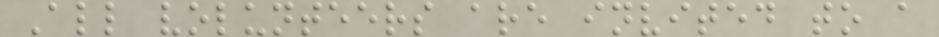All volunteers are invited to a
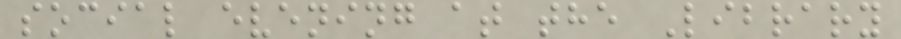social evening at the Library
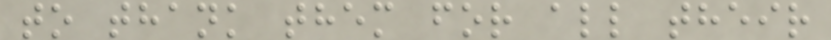to thank them for all their
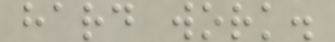hard work.
